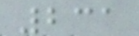231
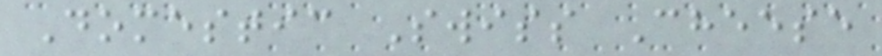Domestic Swiss Cheese
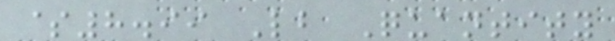$8.99 Lb Quantity
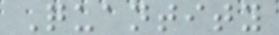Quantity
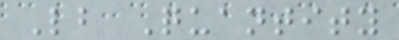Lb Quantity
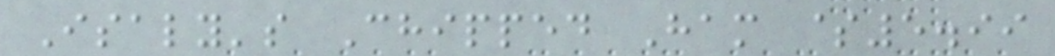Isaly's Chipped Ham $5.99
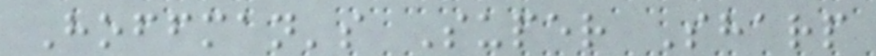Hoffman's Super Sharp
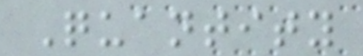Quantity
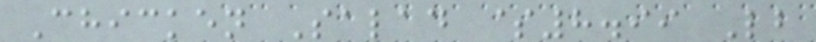Chicken Salad $8.99 Lb
